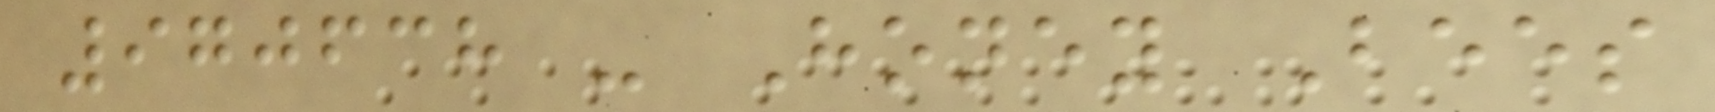970638 - Honey Bees
